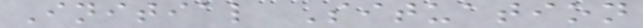Initial Situation
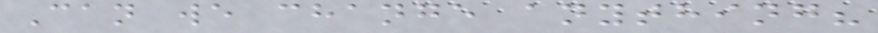Can we change anything?
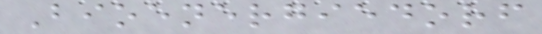Bioenergiedorf
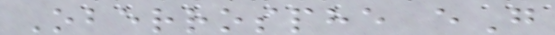Oberrosphe eG
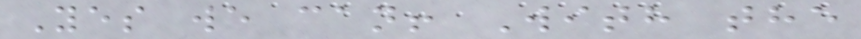Yes we can! With the
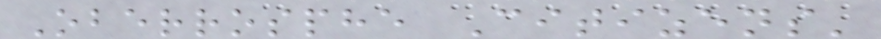Oberrosphe Citizens'
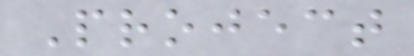Project
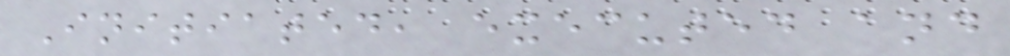Initiated, executed and
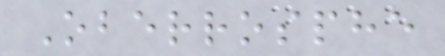Oberrosphe
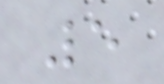5
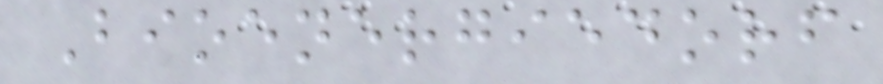Bioenergiedorf
